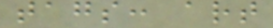tags: art
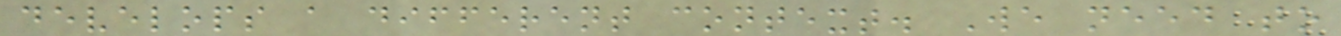develops a different context. We need to
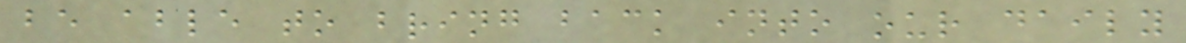be able to bring back into our daily
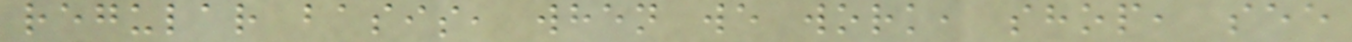regular basis, when we work, shop, see
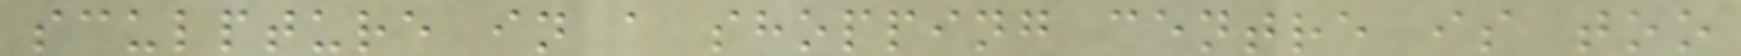sculpture in a shopping centre is too
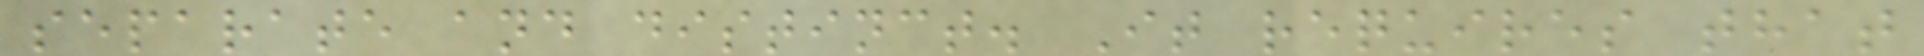separate and distinct. It requires that
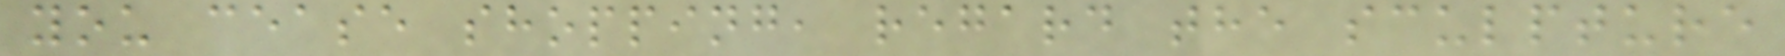you cease shopping, regard the sculpture
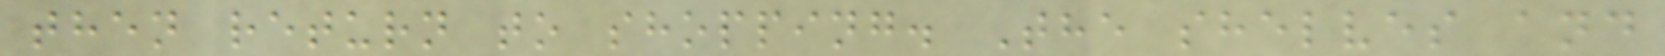then return to shopping. The shelves and
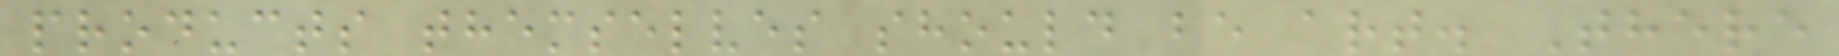products themselves should be art. There
